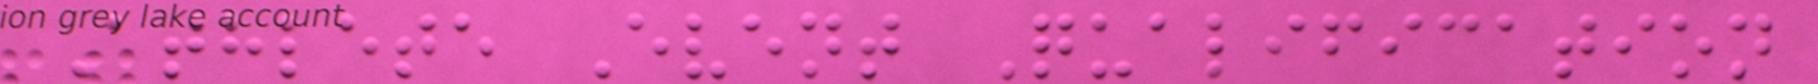Athlete Event Qualification
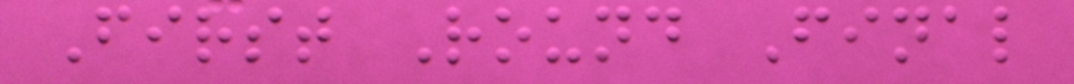First Round Final
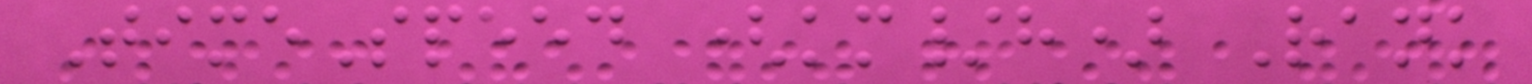TimeSpeed (km/h) Rank
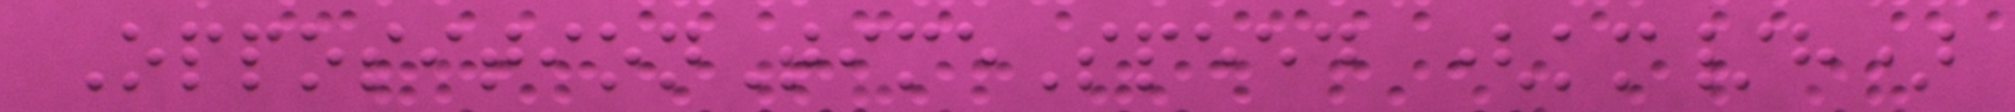OppositionTimeSpeed (km/h)
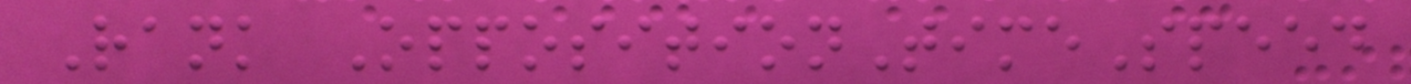Rank OppositionTimeSpeed
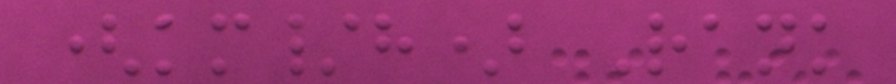(km/h) Rank
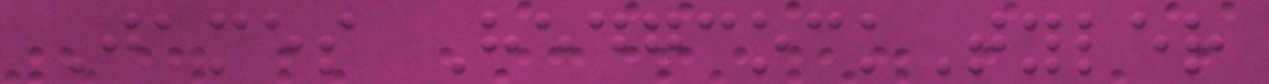James HedgcockTyler
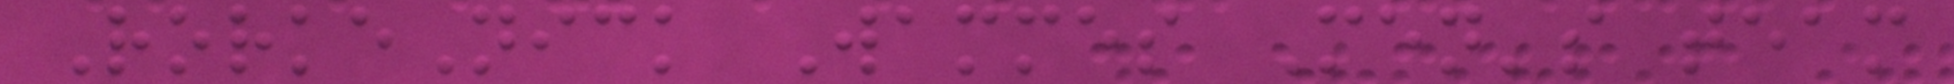RorkeNick Wammes Men's team
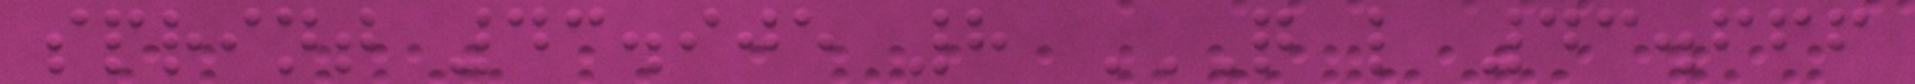sprint 43.905 8 Q L 43.666
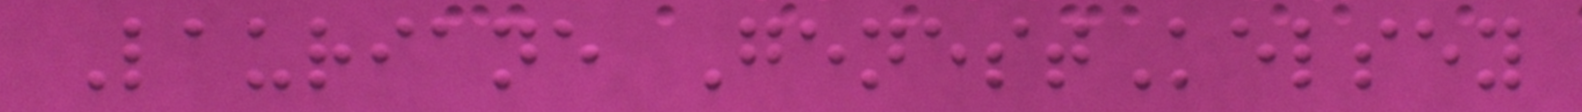Lauriane GenestKelsey
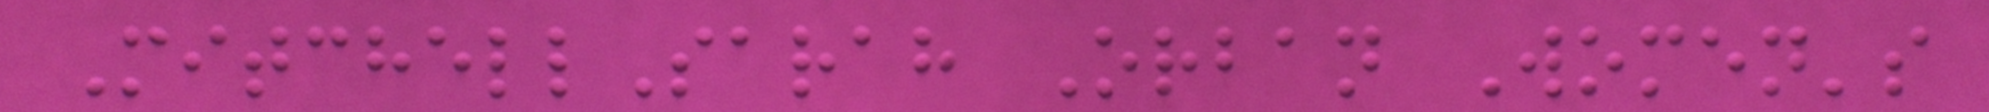MitchellSarah Orban Women's
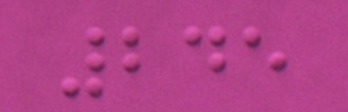245
